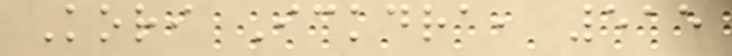Kori Ickdra, 515
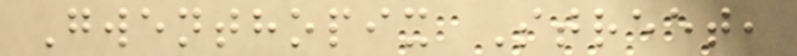Gwenthopix Street,
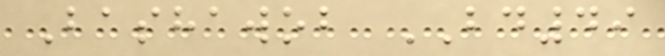Bashawob BD49
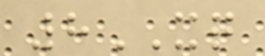8XQ
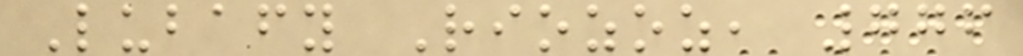Lubafy Riozoz, 776
